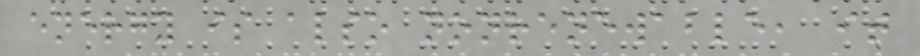energy is also nonrenewable, it
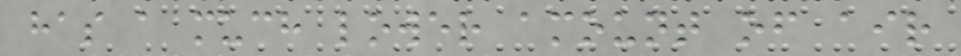has a much lower amount of air
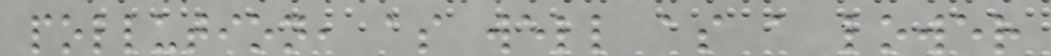pollution, as well as a lower
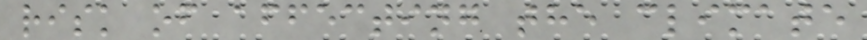risk of affecting the climate
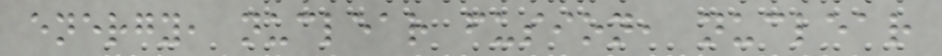energy, nuclear fusion, nuclear
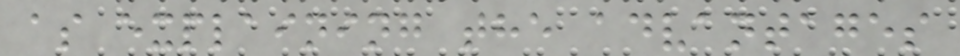as explaining the advantages
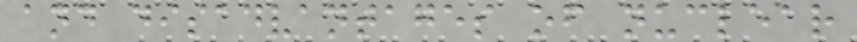and disadvantages of nuclear
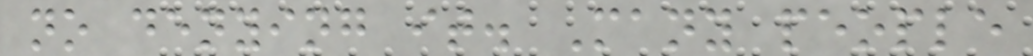no denying it. Many people
